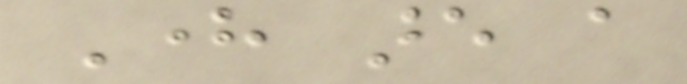Here are a
